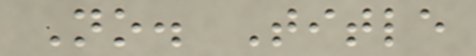No. Title
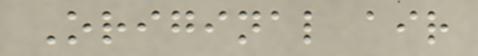Original air
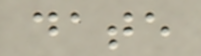date
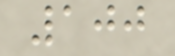100
